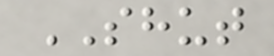SHUT
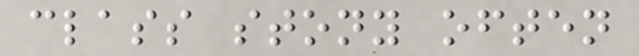class stony often
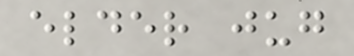elder jug
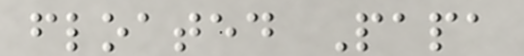floated Papa
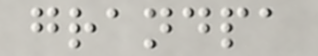grandpa
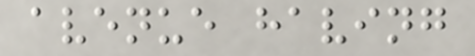avenue having
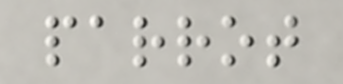parrot
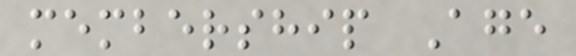membership Age
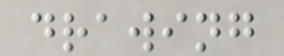drawing
